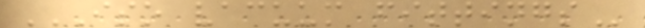ISO VACUUM FITTINGS
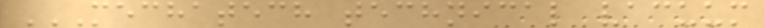MECHATECH TECHNICAL VACUUM
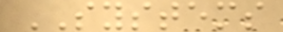SYSTEMS
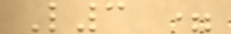L3 =
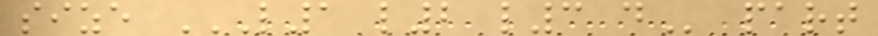size L1 L2 L3 D part
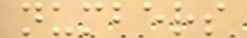numbers
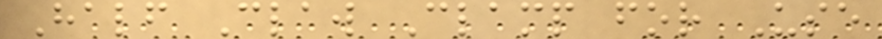Half Claw Clamp for Use
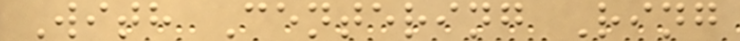With Centering Ring
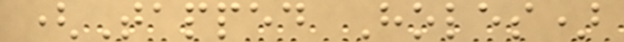(Tapped Holes)
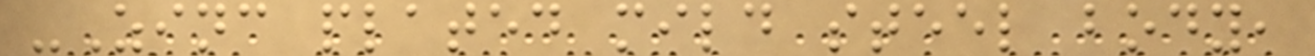-Zinc plated mild steel body,
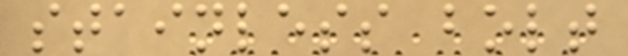stainless bolt
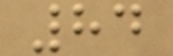84
